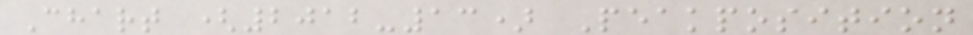Chart (2012-13) Peakposition
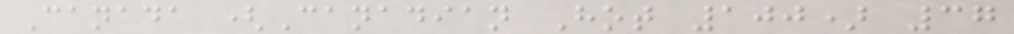Canada (Canadian Hot 100) 37
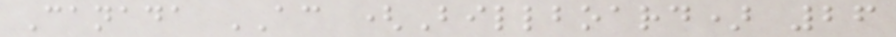Canada AC (Billboard) 26
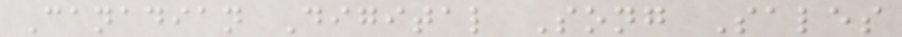Canadian Digital Song Sales
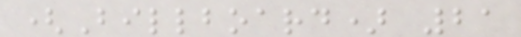(Billboard) 21
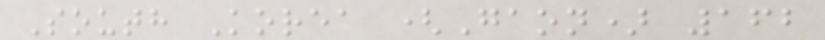South Korea (Gaon) 162
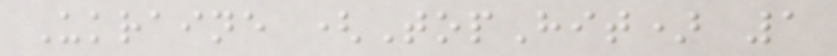Ukraine (TopHit) 1
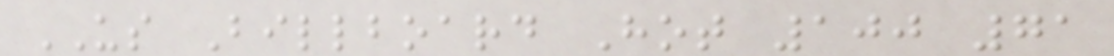US Billboard Hot 100 71
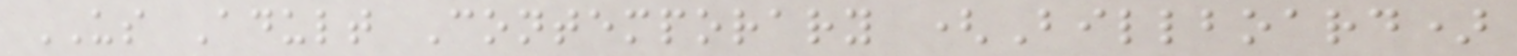US Adult Contemporary (Billboard)
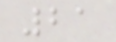21
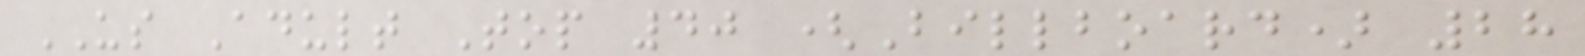US Adult Top 40 (Billboard) 28
